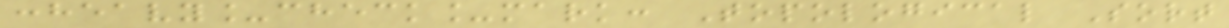:heavy_check_mark: Topological Sort
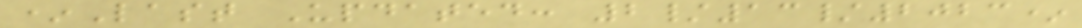*Last Updated: 2/13/2023*
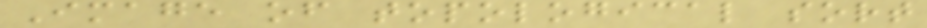Image of topological sort
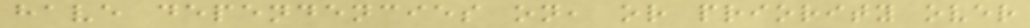have dependencies on, or priority over
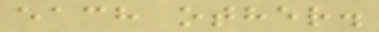each other.
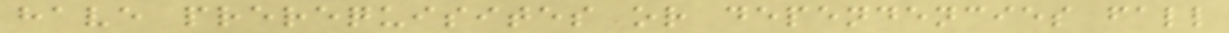have prerequisites or dependencies fall
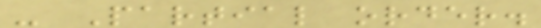- Partial order.
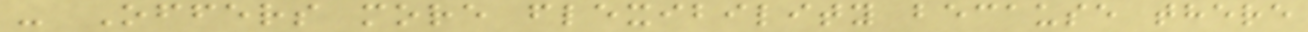- Offers more flexibility because there
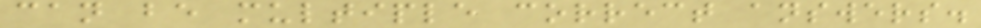can be multiple correct answers.
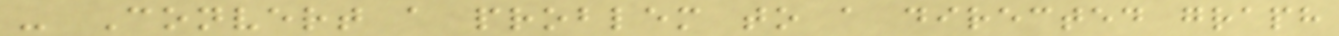- Convert a problem to a directed graph
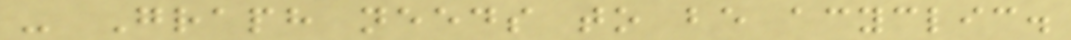- Graph needs to be acyclic.
